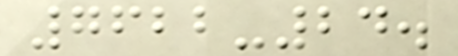7622-24.
